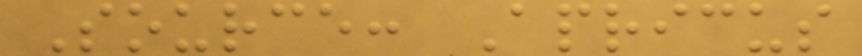Source: Apricus
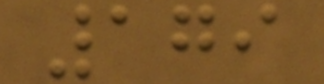179
